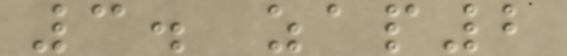3. zap2
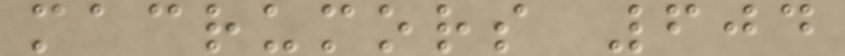macrumors 604
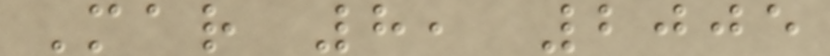Mar 8, 2005
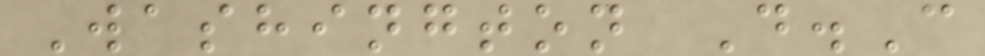Washington D.C
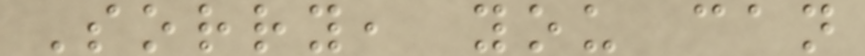Sorry, you can
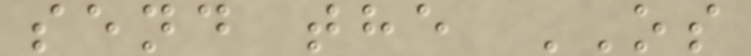send the OS
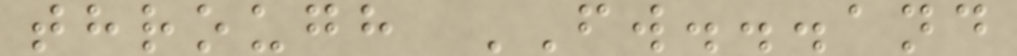through FW...and
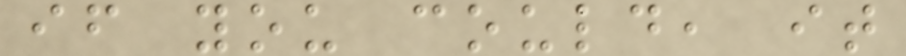if you could, it
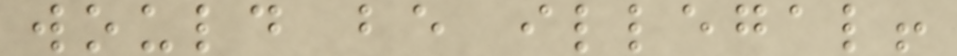would be illegal!
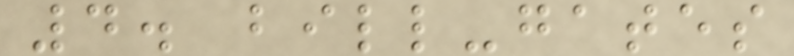4. bill-gates
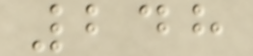248
